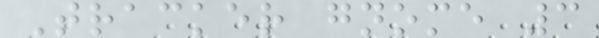Tracker gnome 3
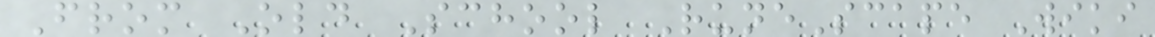From Old School RuneScape Wiki
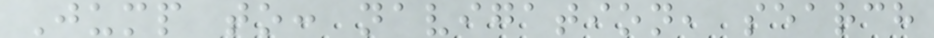Jump to: navigation, search
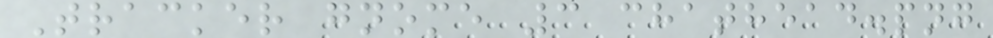Tracker gnome 3 chathead.png
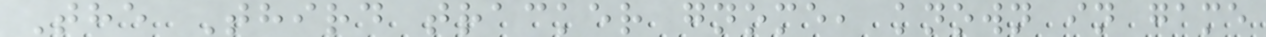The Third tracker gnome, known in game
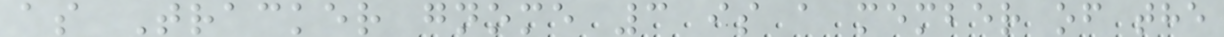as Tracker gnome 3 is a member of the
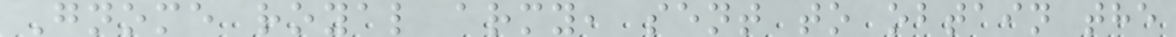Gnome royal army, sent to obtain the
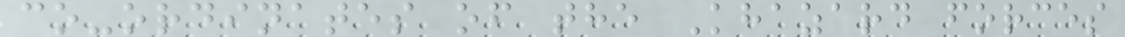co-ordinates of the Khazard forces
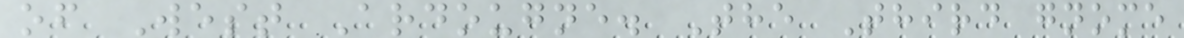of West Ardougne. The Third gnome
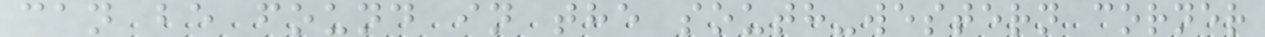can be found in the south-western corner
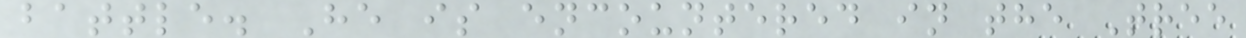battle. He is encountered in the Tree
